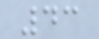43
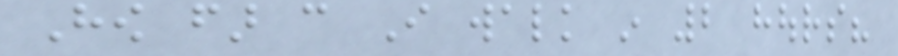How far can I walk in 2 hours?
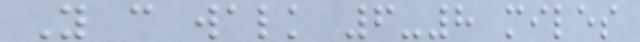You can walk 6-8 miles
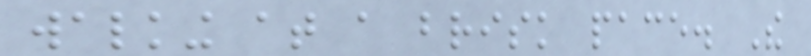walking at a brisk pace. The
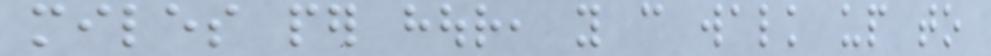miles per hour, you can walk up to
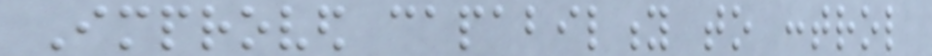Improved capability to control
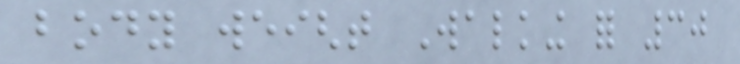body weight Walking for 30
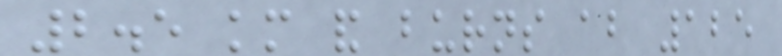2.5 km and burns about 125
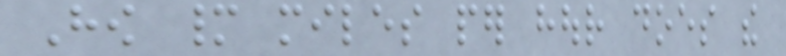How many miles per hour does the
